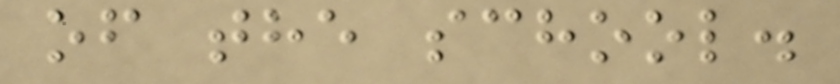of the school.
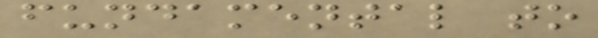fundamental to
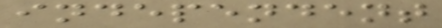independent
